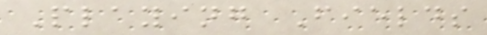Playing Fields
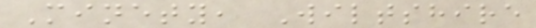Minety, Wiltshire
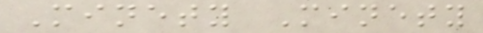Minety Minety
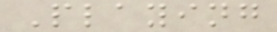Playing
